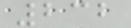232
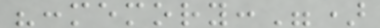":memory:")
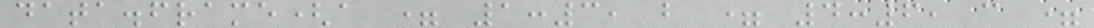data.frame(a = 1:3, b = 4:6, c =
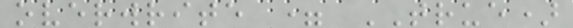overwrite = TRUE)
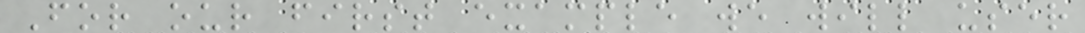For our first example we will user
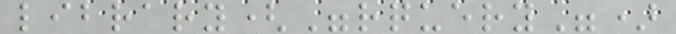library("rquery")
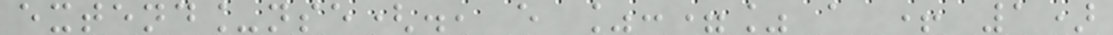extend_nse(., e %:=% a + 1)
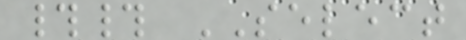## SELECT
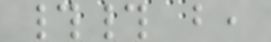## b,
